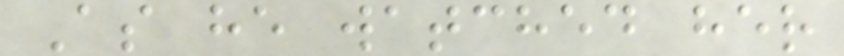As he watched her
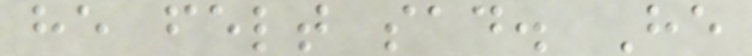he felt sad. He
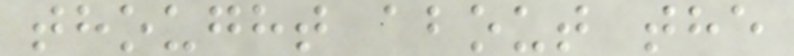thought about the
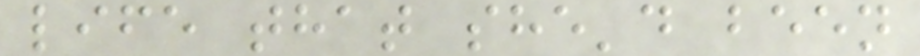life that she'd been
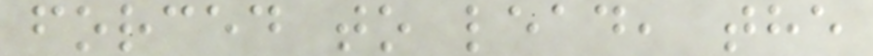forced to lead, the
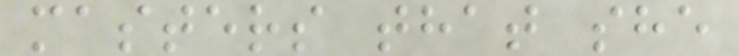masters that she
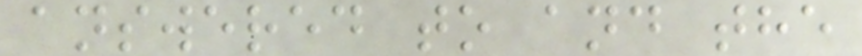answered to and the
